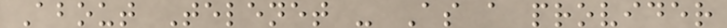About Telenet - As a provider
